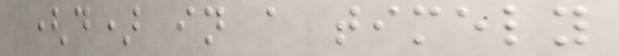(d) in a timely
